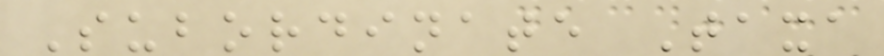Subordinate Taxa
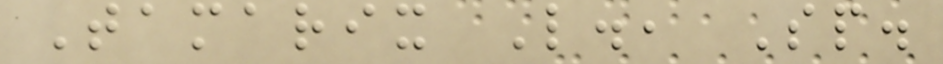Tamarix L., Sp.
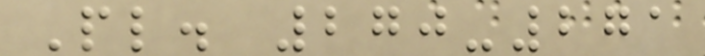Pl. 270-271
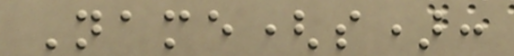Name(s):
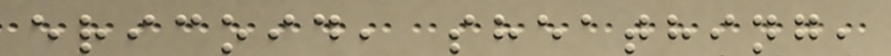ericoid, sheathing,
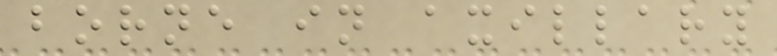borne in axillary
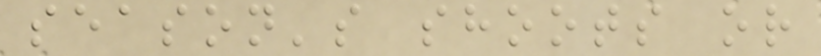season's shoots or
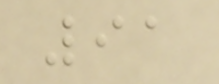91
